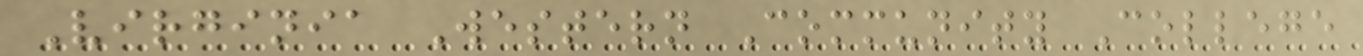Virginia Western Community College
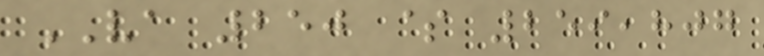VA 250 $ 259,807
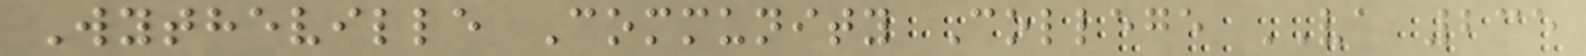Wytheville Community College VA 235
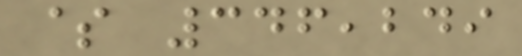$ 346,249
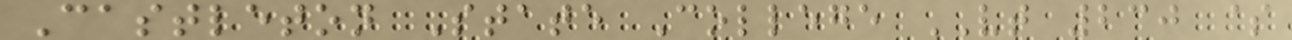Castleton State College VT 230 $
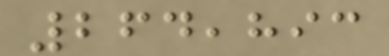264,893
